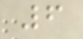6
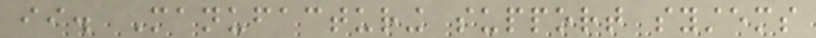ii. Manufacturing support systems
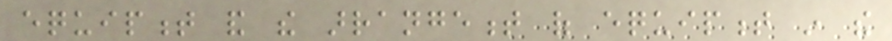equipment and the arrangement of equipment in the
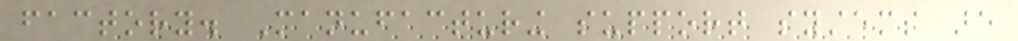factory. Manufacturing support systems are
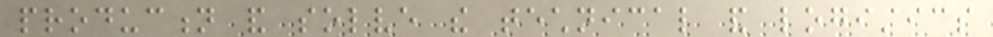production and solve the technical and logistics
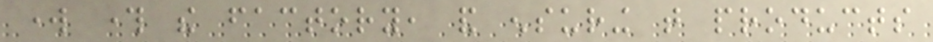work through the factory, and ensuring that products
